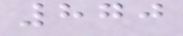870
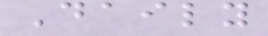Daily
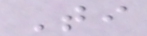Ti
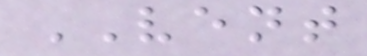VENT
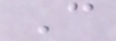C
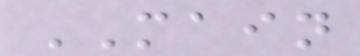MAIN
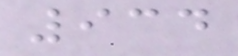934
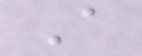A
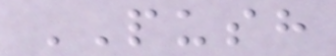PUSH
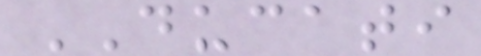DUCATI
